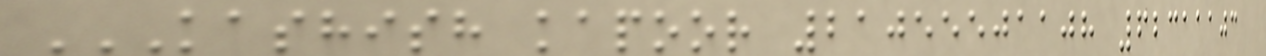KASHISH KAPOOR 21055501108 62311103
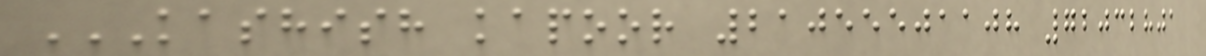KASHISH KAPOOR 21055501108 72032801
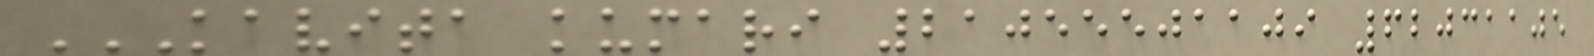KAVITA KUMARI 21055501109 62031105
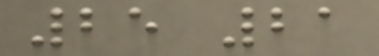25 21
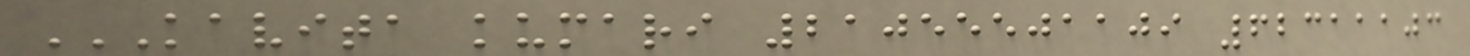KAVITA KUMARI 21055501109 62311103
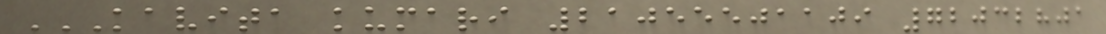KAVITA KUMARI 21055501109 72032801
